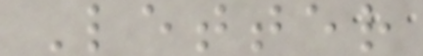Letter
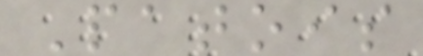Patois
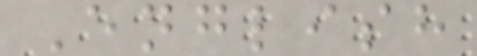English
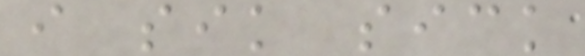i sik sick
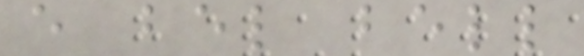e bel bell
